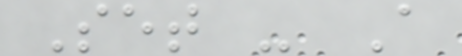Set - A
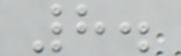8.
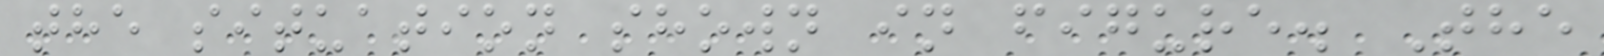the situation shown in figure. The
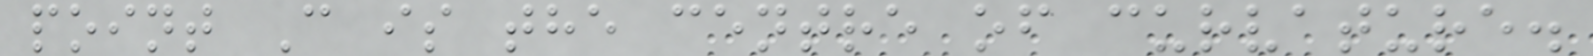point C is the centre of curvature.
